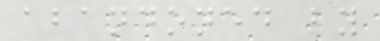abandoned by
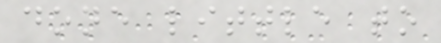done little to
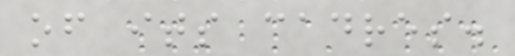of its cadres.
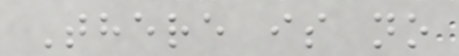There is no
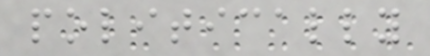politically
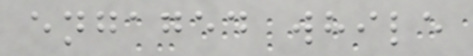engaged while
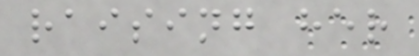raising her
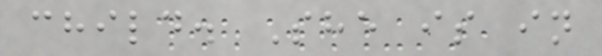child. She is in
